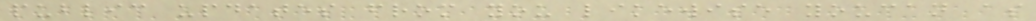public updates from you likewise youcan as
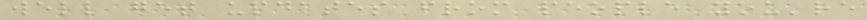well get updates from people you're
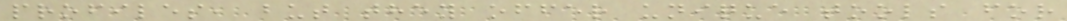profiles, but they offer unique tools for
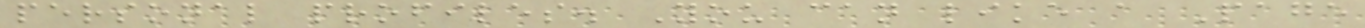personal profiles. You can like a Page
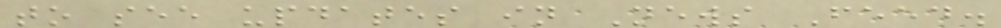to see updates in News Feed.
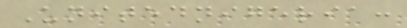Unitednigeria:
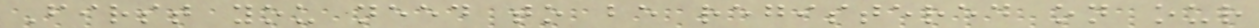First you need to be registered on our
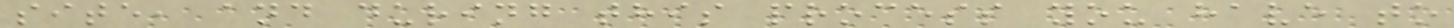site, and during this process you have to
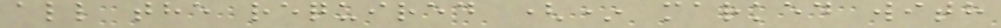all the required (* marked with
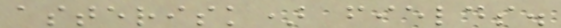asterisk) fields.
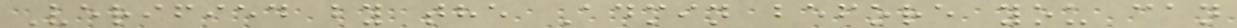Verified by the Admin before you can
